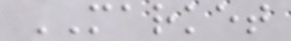MARKET
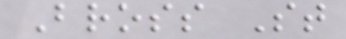Bross St
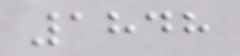1848
